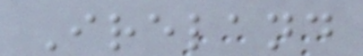Ireland
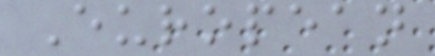European
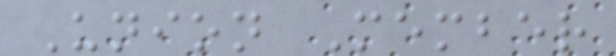Union Member
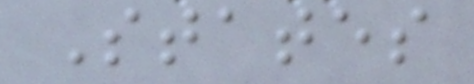States
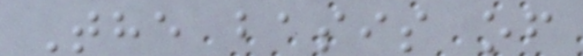The basis of
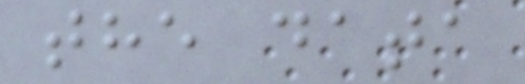the data
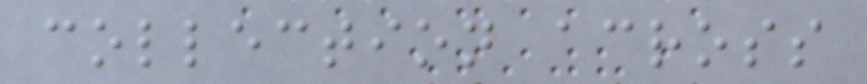collection across
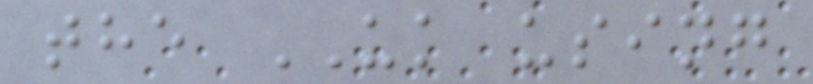the UK using
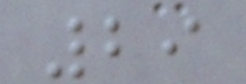29
